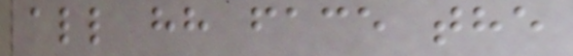all hh face the
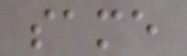same
